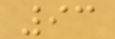93
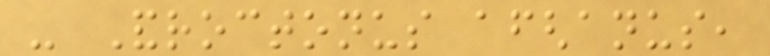- Androctonus afghanus,
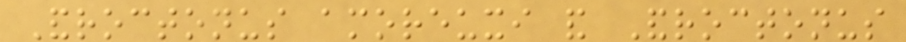Androctonus amoreuxi and Androctonus
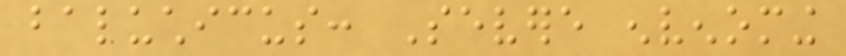baluchicus: Severe envenoming
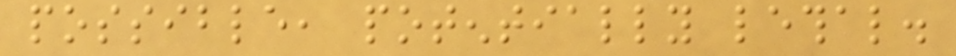possible, potentially lethal.
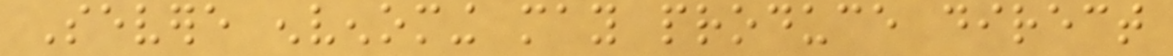Severe envenoming may produce direct
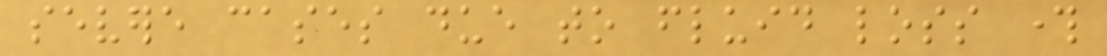severe cases due to fluid loss through
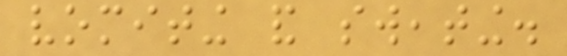vomiting and sweating.
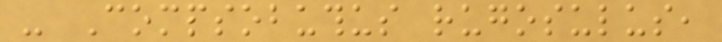- Compsobuthus rugosulus,
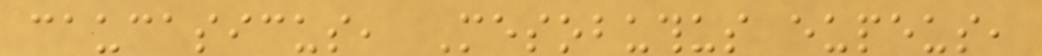caucasicus, Mesobuthus eupeus,
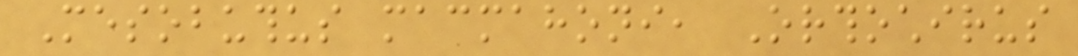Mesobuthus macmahoni, Orthochirus
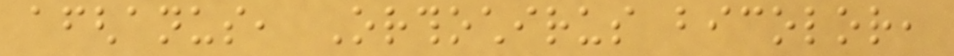afghanus, Orthochirus bicolor,
